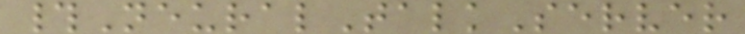#NeuralTalkServer
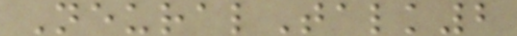NeuralTalk2
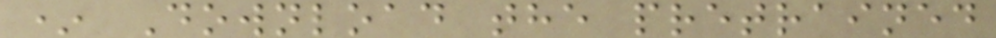* Download the pretrained
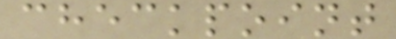checkpoint
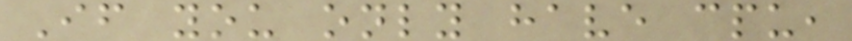If you only have cpu,
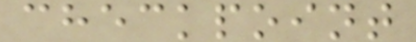checkpoint
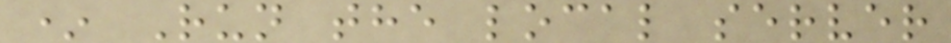* Run the local server
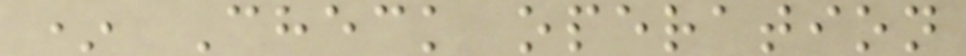* Check operation
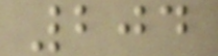204
